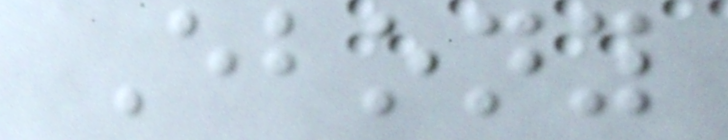Ebony
